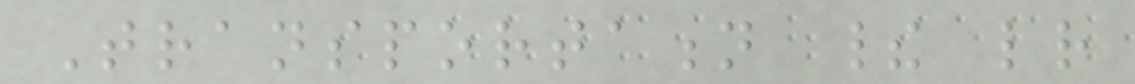Transportation their letter
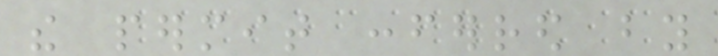the permit conferred by
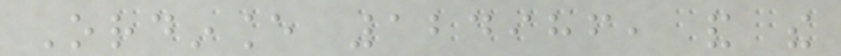Ordinance 124986, and the
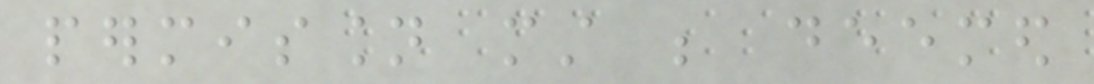permission must be deemed
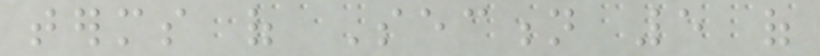terms of Section 5 of
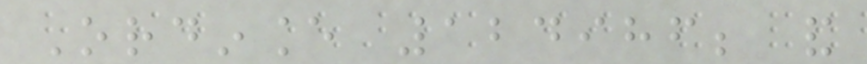Ordinance 124986; and
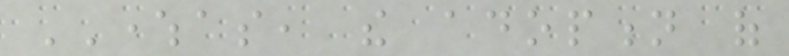WHEREAS, the adoption of
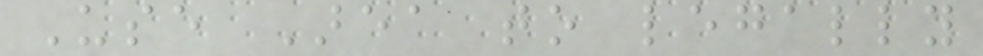Use Area to legally
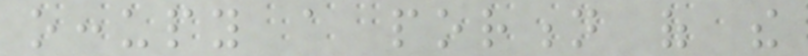occupy a portion of the
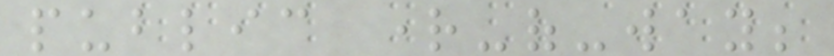public right-of-way;
